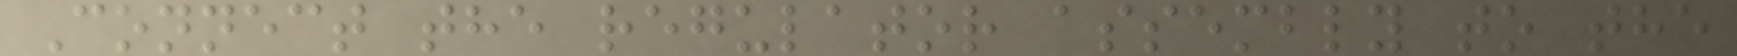Connect the regulator assembly to the
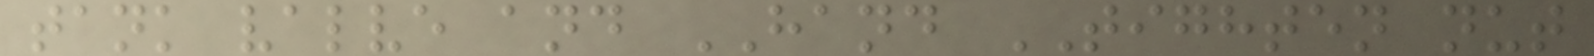tank valve and HAND TIGHTEN nut
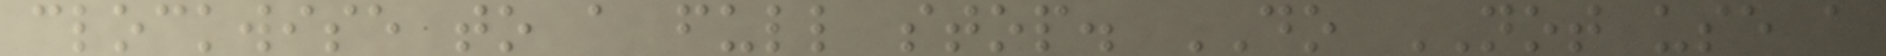clockwise to a full stop. DO NOT use a
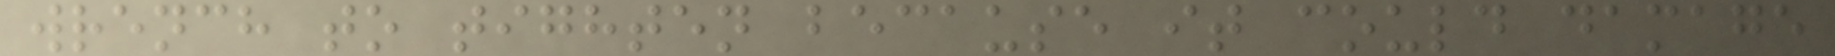wrench to tighten because it could damage
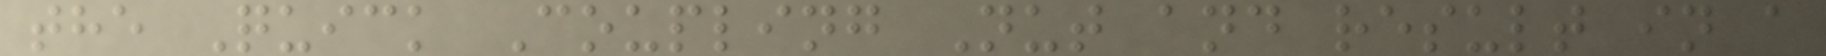the Quick Coupling Nut and result in a
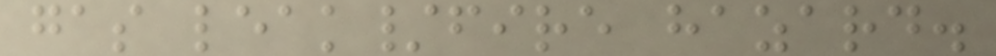gas leak/fire hazard.
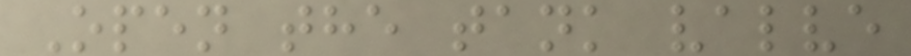Open the tank valve
